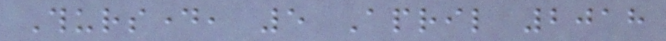Thursday, 5 April 2018
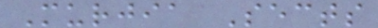Murjia Sects
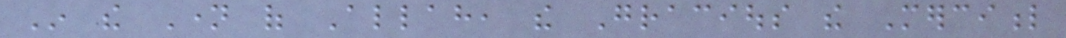In the Name of Allah, the Gracious the Merciful
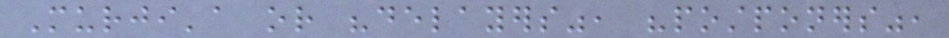Murji'a or "delayers", "postponers",
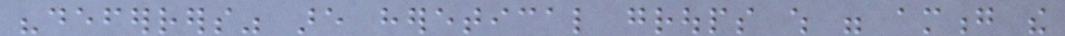"deferrers" are heretical groups which were among the
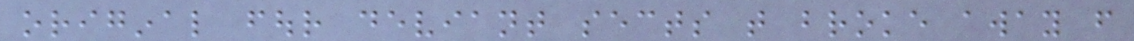original four deviant sects that broke away from
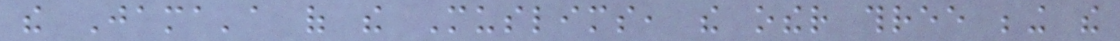the Jama'a of the Muslims, the other three being the
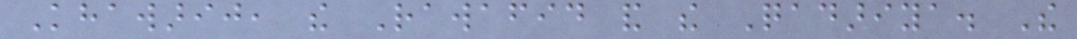Khawarij, the Rawafid and the Qadariya. The
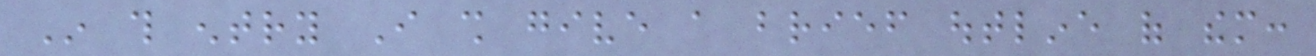In this entry I shall give a brief outline of them:
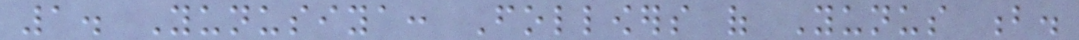1. Yunusiya: Followers of Yunus b.
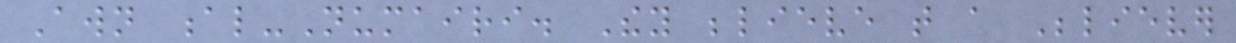Awn al-Numairi. They believe that a Believer
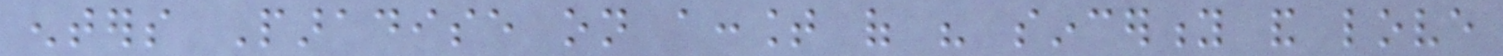enters Paradise on account of his sincerity and love
